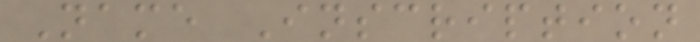Name Inscription
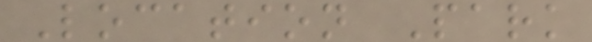Location Park
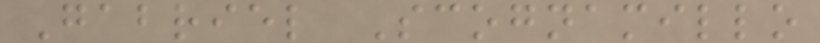Gabriel Scognamillo
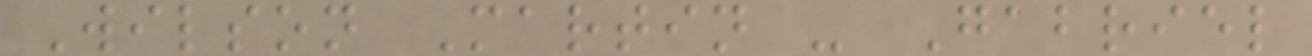Wilson Martin - Gabriel
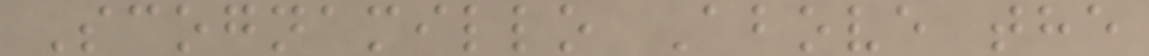Scognamillo Above the
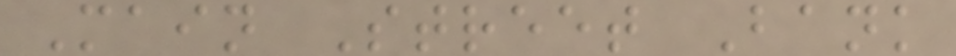Main Street Bank
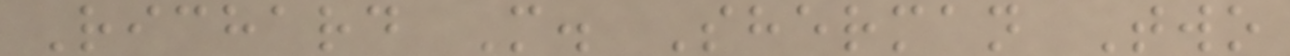Richard M. Sherman Two
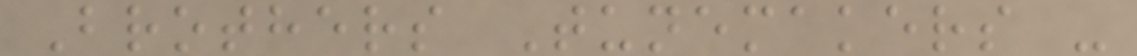Brothers Tunemakers -
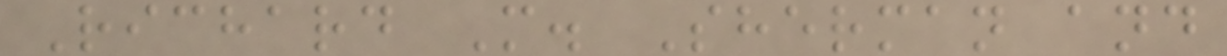Richard M. Sherman and
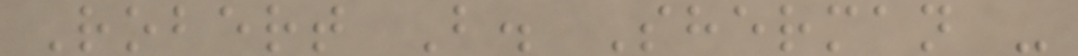Robert B. Sherman -
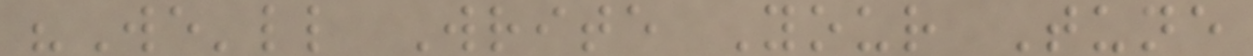"We'll Write Your Tune
